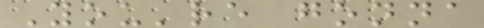You're gonna
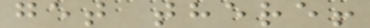get there!
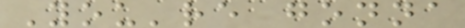You're gonna
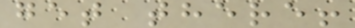get there!
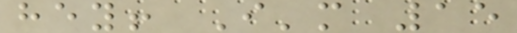hey! I'm 15
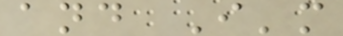and I'm
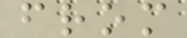from
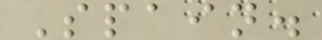Spain.
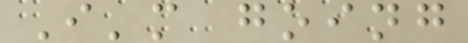I'm going
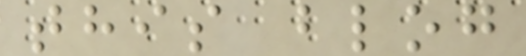this blog
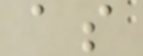as
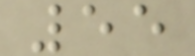55
